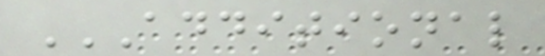ADDITIONAL
